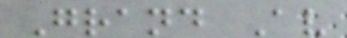Grand Av
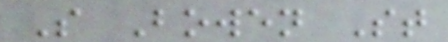S Bowen St
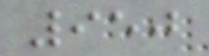950
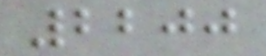2200
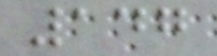147
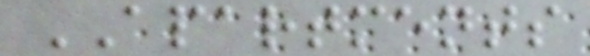APARTMENTS
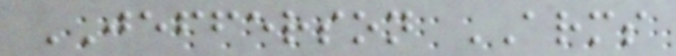JEFFERSON ARMS
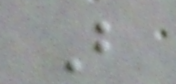B
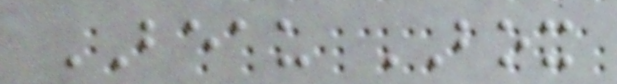BEAU BOX
